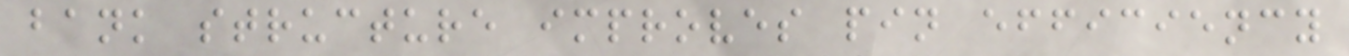bank structure improves pin efficiency
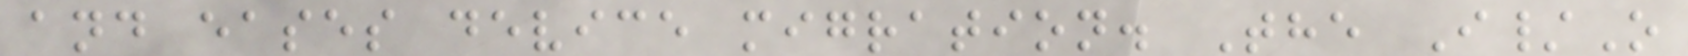and eases device migration. The I/O
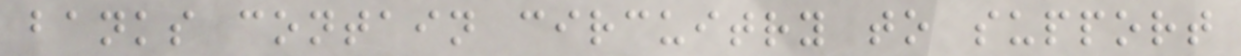banks contain circuitry to support
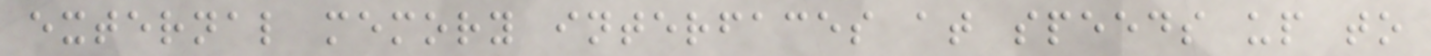external memory interfaces at speeds up to
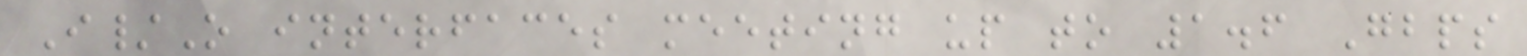I/O interfaces meeting up to 1.6 Gbps
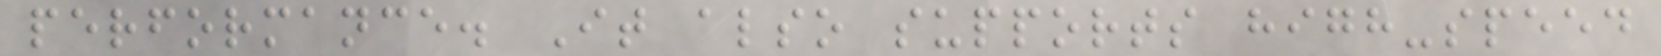performance. It also supports high-speed
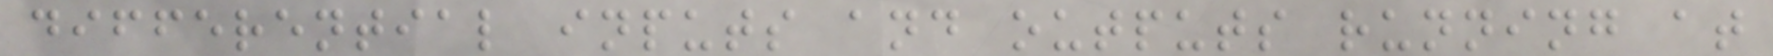differential inputs and outputs running at
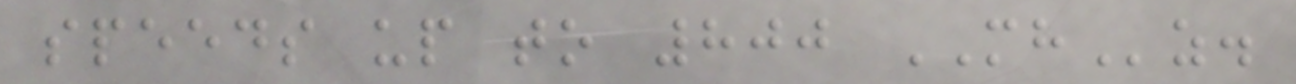speeds up to 800 MHz.
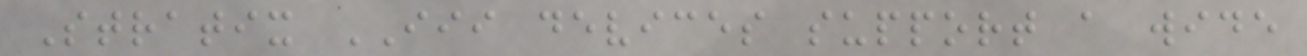Stratix III devices support a wide
